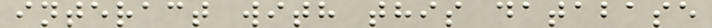interact with this database
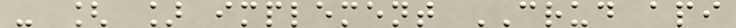- [ ] implement CRUD api
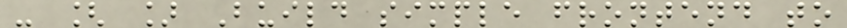- [ ] Build simple frontend to
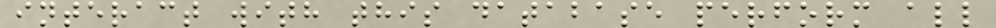interact with this database perform all
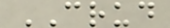CRUD
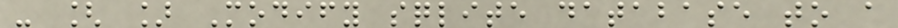- [ ] Modify sqlite database to a
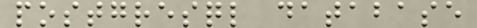postgresql database
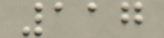117
